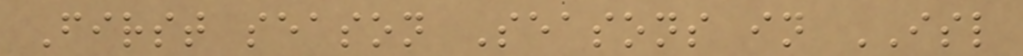First season Seasons in ISL
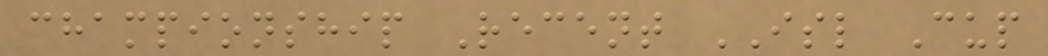championship Recent ISL Cup
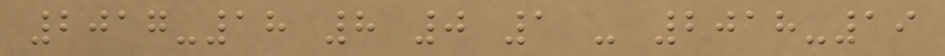2017-18 8 0 1 - 2018-19
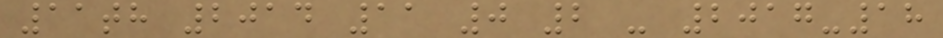11th 2014 11 0 2 - 2017-18
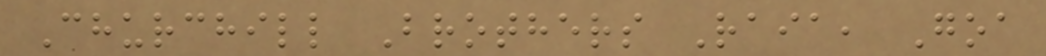Churchill Brothers Raia, Goa
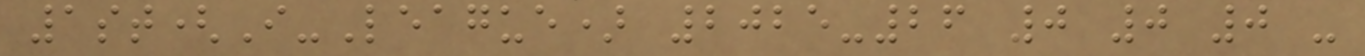1st(I-League) 2025-26 0 0 0 -
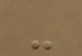-
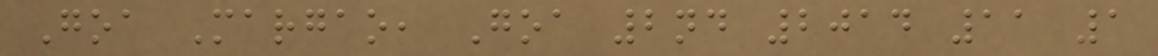Goa Margao, Goa 2nd 2014 11 1
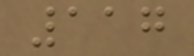117
